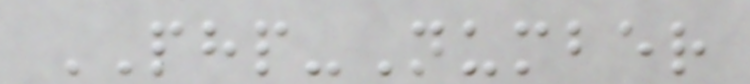PHP-Number
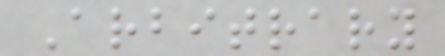Arbitrary
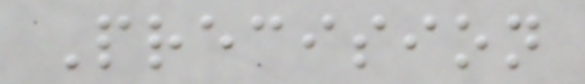Precision
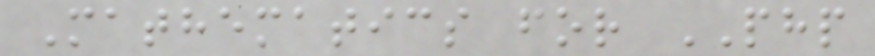Mathematics for PHP
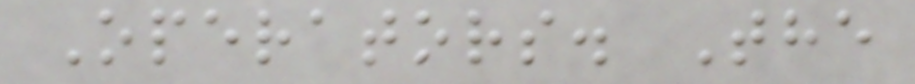Operators. The
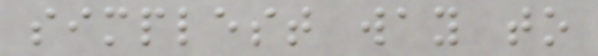simplest way to
